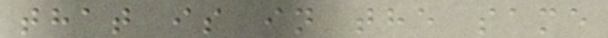that is in the same
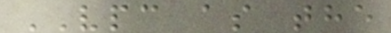VPC as the
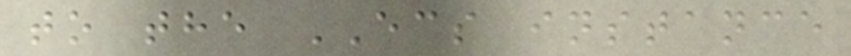to the ECS instance
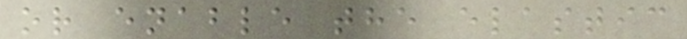or enable the elastic
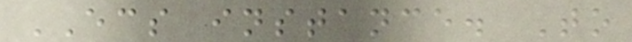ECS instance. To
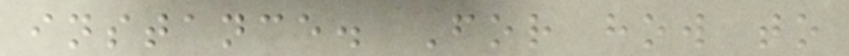instance. For how to
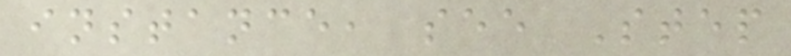instance, see Step
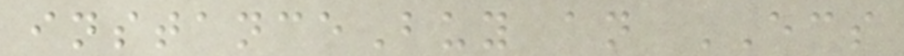instanceBuy an ECS
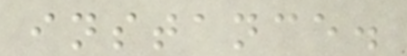instance.
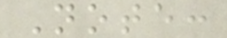Note:
